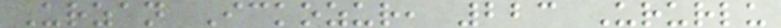Urzan Ickozur, 223 Ururlu
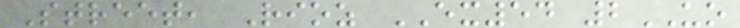Street, Rioz EX54 2UO
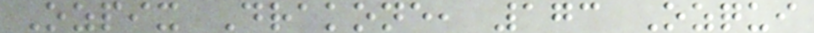Ozpix Drakone, 173 Ozqui
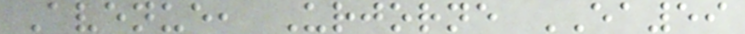Avenue, Urjorne EA59
